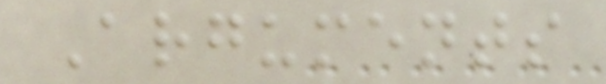Arguments
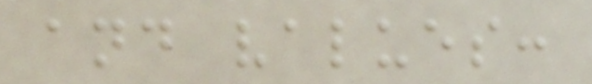and values:
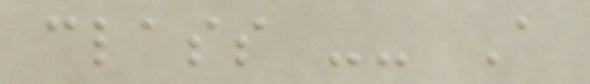class -- A
